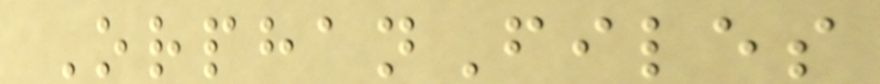OrphanFiles
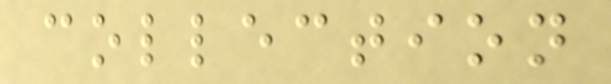collection
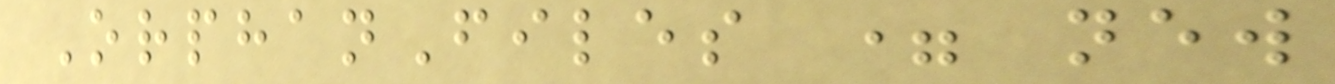OrphanFiles = new
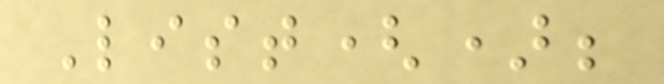List();
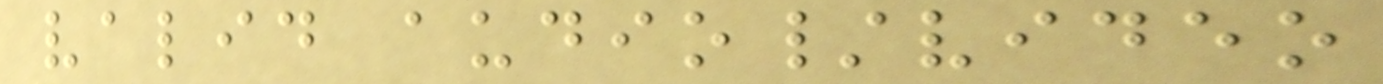valid audio/video
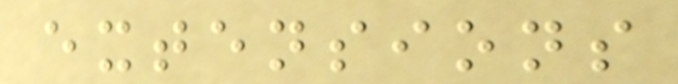extensions
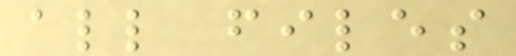all files
